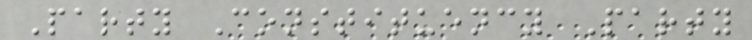Party Constituency Party
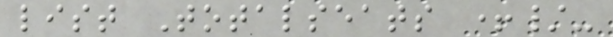list Totalseats +/-
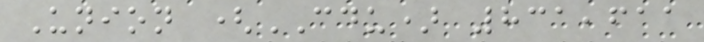Union (CDU) 831,611
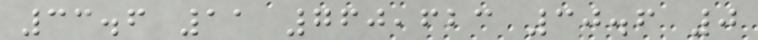33.6 11 760,623 30.6 0
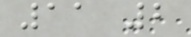11 2
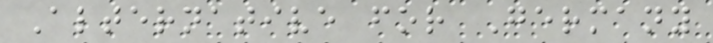Alternative for Germany
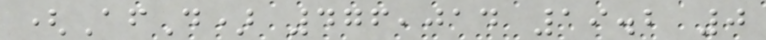(AfD) 476,014 19.2 0
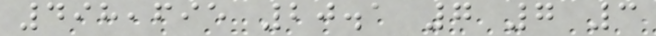498,695 20.1 7 7 3
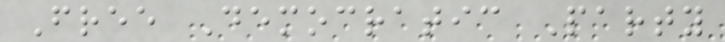Free Democratic Party
